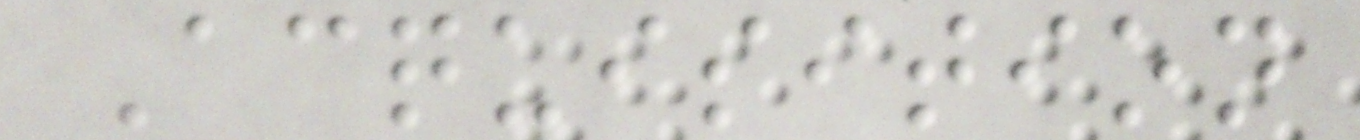Acquisition
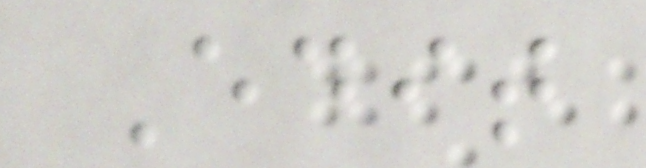Edit
